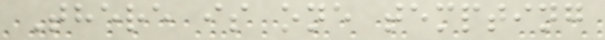There is one tempting
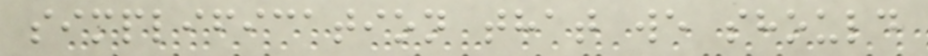simplification that we should
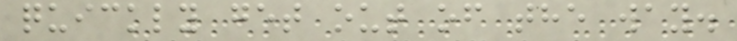quickly get out of the way.
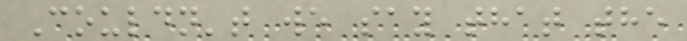Couldn't we say that the
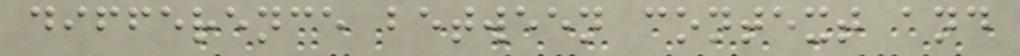difference between context and
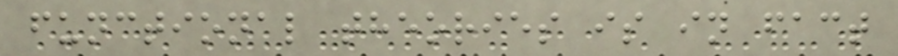functional theories is in fact
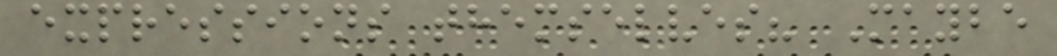expressions themselves? Maybe
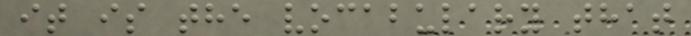it is the vocabulary that
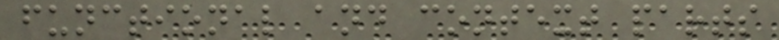functional and context parts
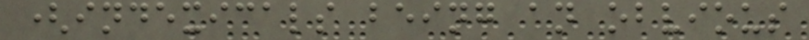(indexicals being an obvious
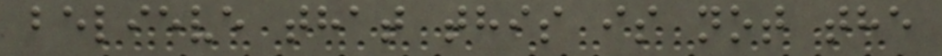believe that this is not the
